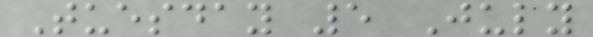Tuesday 5 July
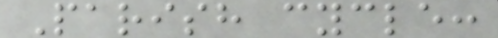Parish cycle:
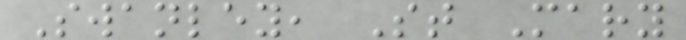Swanley, St Mary
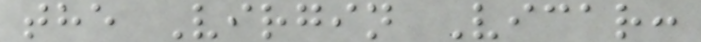the Virgin Vicar:
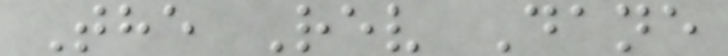The Rev Dane
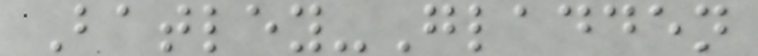Batley-Gladden
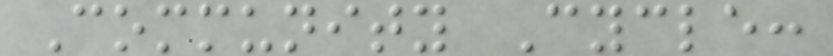Community Cycle:
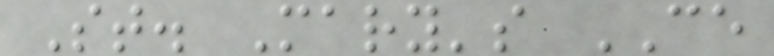St. Mary's CE
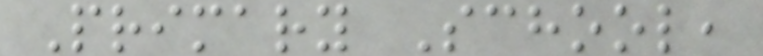Primary School,
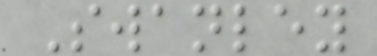Swanley
